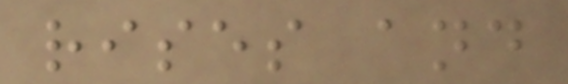rises and
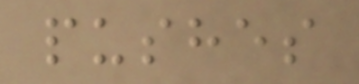pushes
